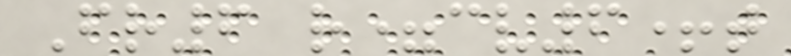Fr6 r=cv6+t
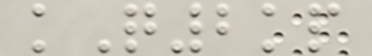kQ2kp
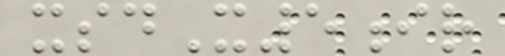xsdX5ir
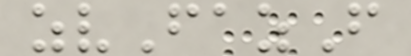zvFazF
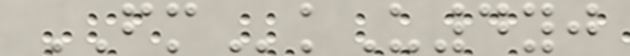FMkU4yj
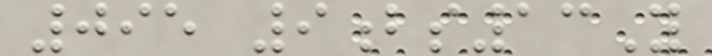095 9bs13Y
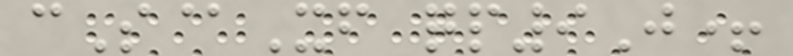cS@Xf qp9J+
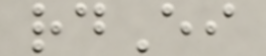rdEi
